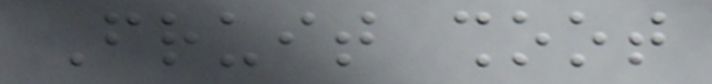Fruit shoot
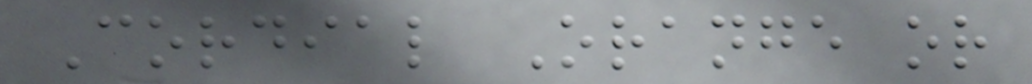Cordial Orange or
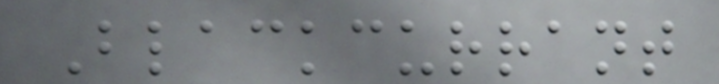Blackcurrant
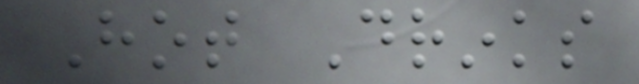Hot Drinks
